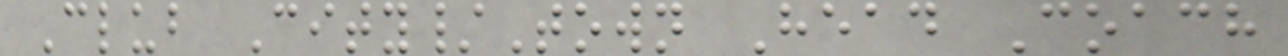Club City/Town Head Coach
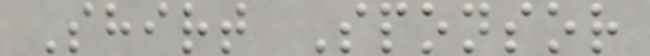Shirt Sponsor
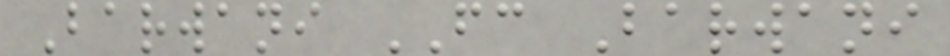Barwani FC Barwani
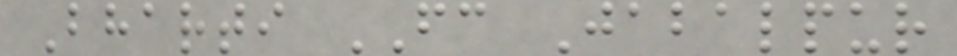Bharti FC Jabalpur
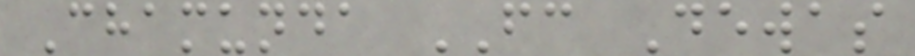Chamunda FC Dewas
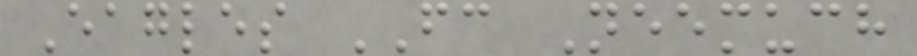Eagles FC Neemuch
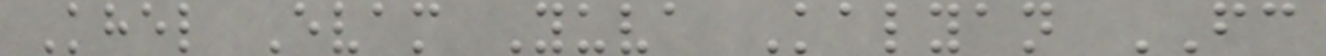Khel Evam Yuva Kalyan FC
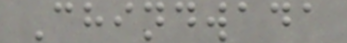Chindwada
